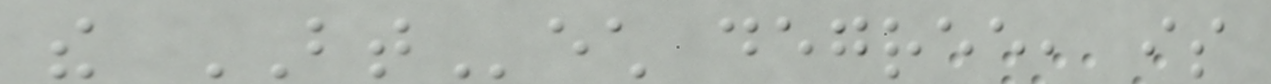the BTech degree, is
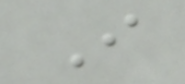I
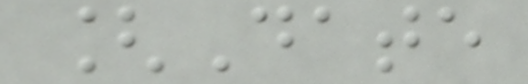[Date
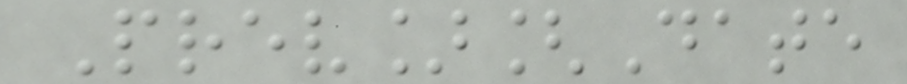Prev][Date
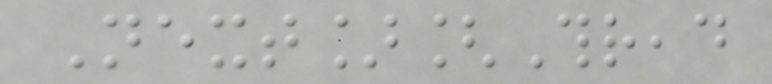Next][Thread
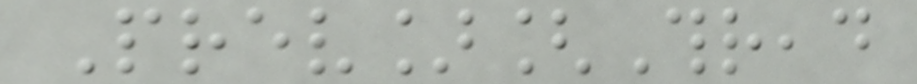Prev][Thread
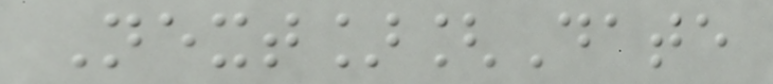Next][Date
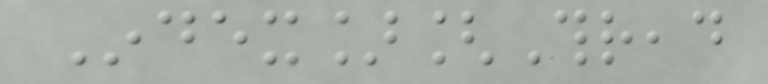Index][Thread
